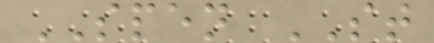SPEN ST
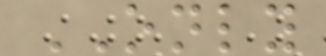ONLY
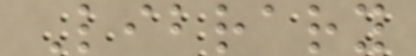Library
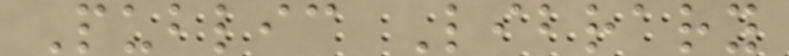Public Library
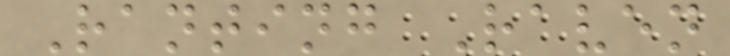Ranting Raven
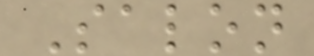Salon
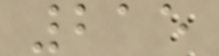215
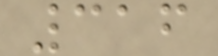316
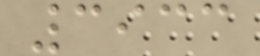3933
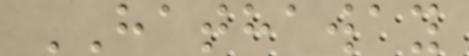HATHAWAY
